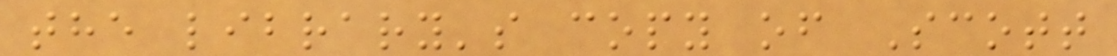the library's copy of Scott
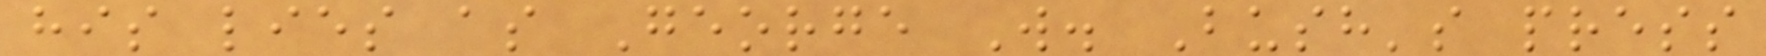his lies as George W. Bush's press
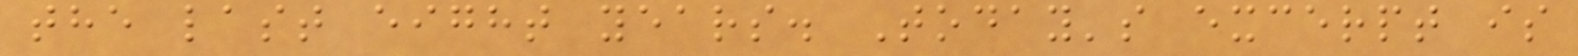the last eight years. Today's excerpt is
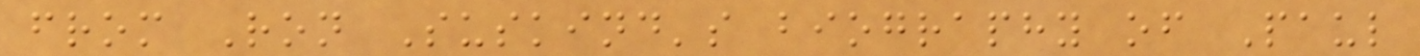from Ron Suskind's biography of Paul
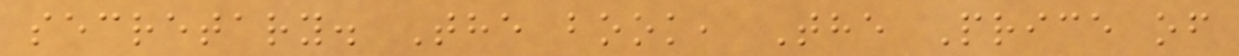secretary. The book, The Price of
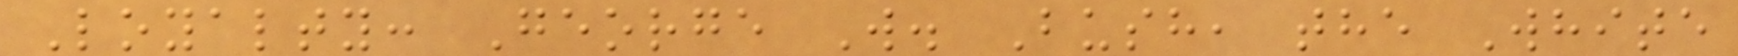Loyalty: George W. Bush, the White
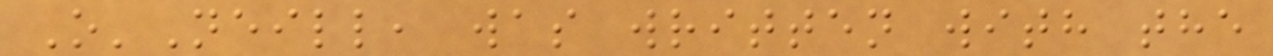O'Neill, was written with the
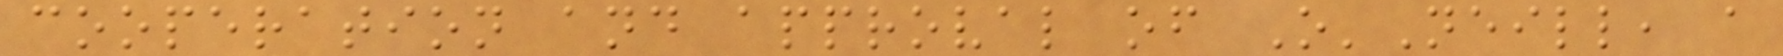cooperation and approval of O'Neill, a
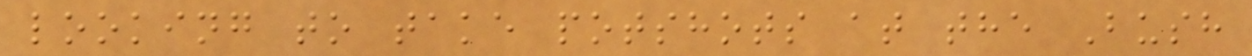looking to take potshots at the Bush
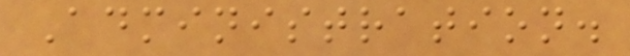Administration.
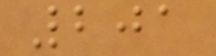201
